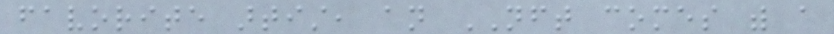favorite artist, an NFT comes with a
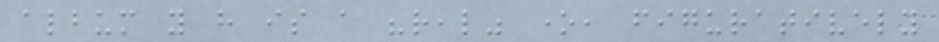album you have is a "real" one, figuratively
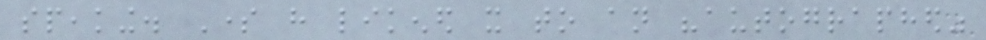speaking. Some have likened it to an "autographed"
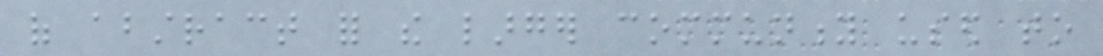of abstract for the larger community used to
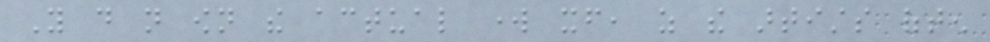You do not own the actual work itself, as the artists often
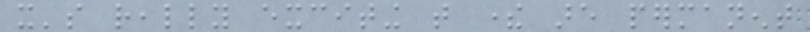it's really exciting that there are permanent
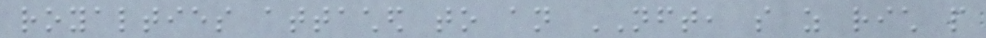royalties attached to an NFT, so as rich people
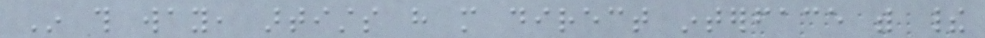In this way, artists have more direct interface with their
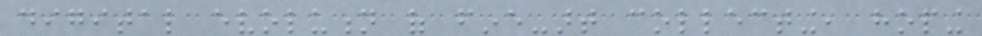digital evolution of fine-art collecting, hoping
